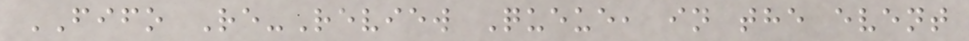FIFO Re-Review Queue, in the event
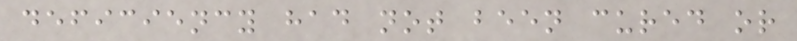deficiency had not been cured or
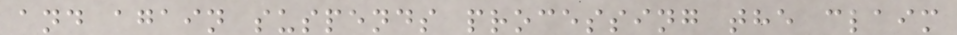and again suspends processing the claim
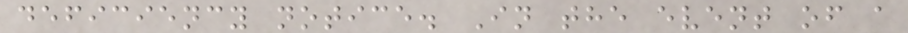deficiency notice. In the event of a
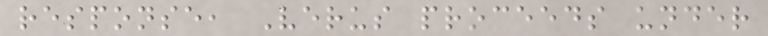response, Verus proceeds under
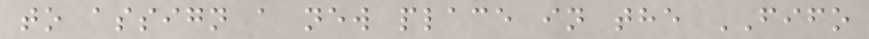to assign a new place in the FIFO
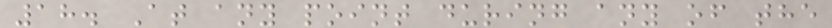18. At any point during any of the
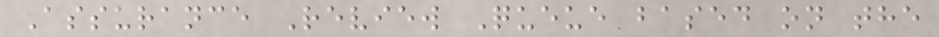Assurance Review Queue based on the
